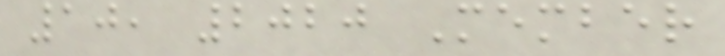10, 2020 Member
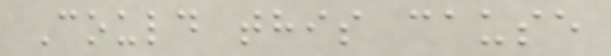Could this cause
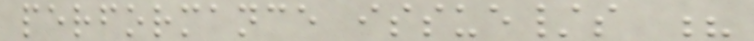performance issue/s ?
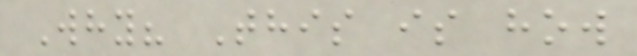Why? This is how
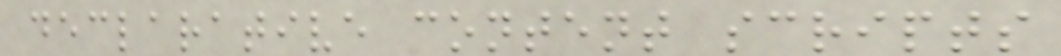declarative content scripts
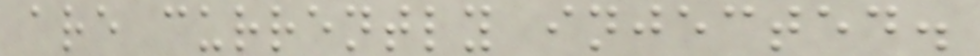are currently injected.
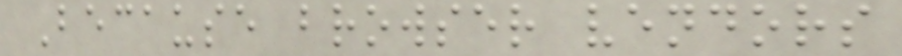Because browser vendors
